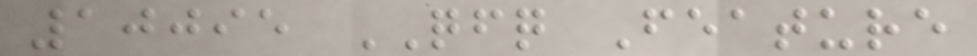10095 QFQ Feature
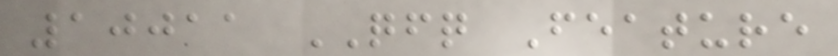10011 QFQ Feature
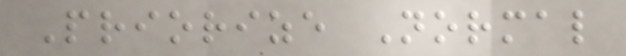Priorize Normal
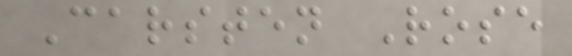Carsten Rose
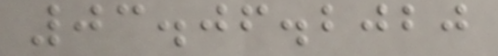03.06.2020
